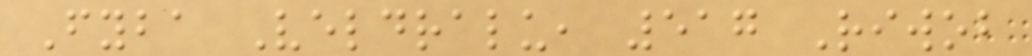Fyba Veldralu, 517 Riwob
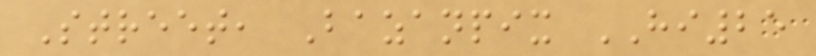Street, Bazanpix HI25
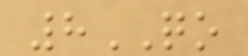8QO
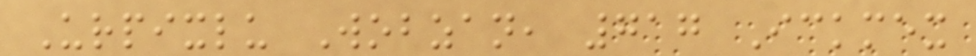Urpixlu Wobzan, 717 Ickmex
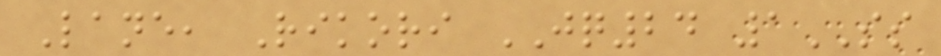Lane, Rikori JQ24 1SS
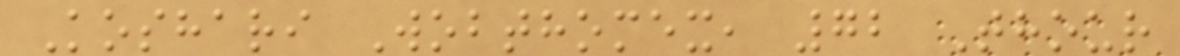Koshari Wobthomex, 72 Thour
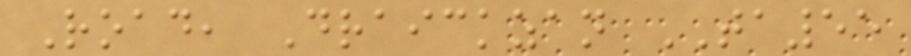Road, Draickzan TA55
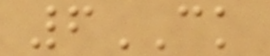6CK
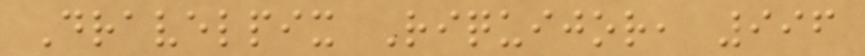Dravelpix Riquijor, 996
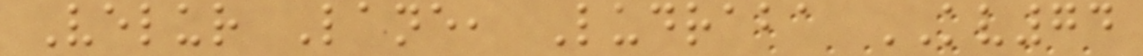Velur Lane, Ludraba KV74
